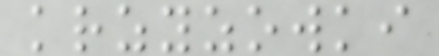krzyzowki
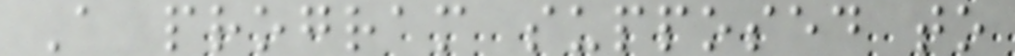A program supposed to
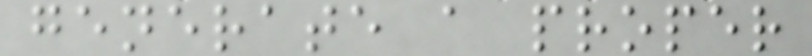generate a proper
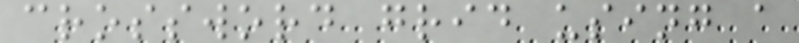crossword grid using a
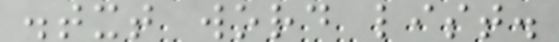.txt word list.
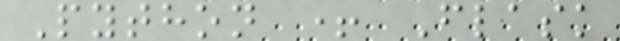Python + Flask
